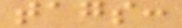tags:
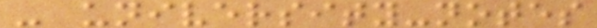- university-notes
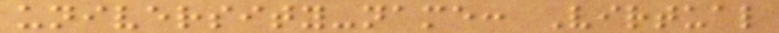university-name: Virtual
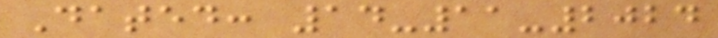Dated: 14-11-2024
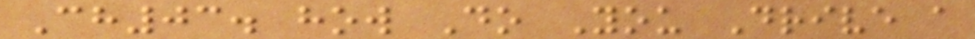Ch03. how Do You Drive a
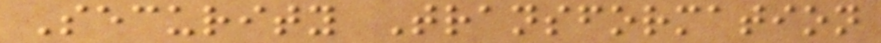Security Transformation
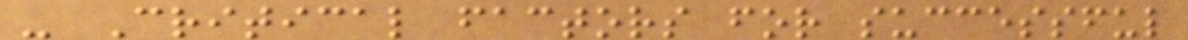- Critical factors for successful
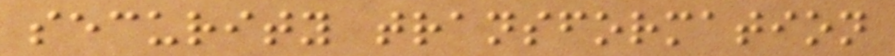security transformation
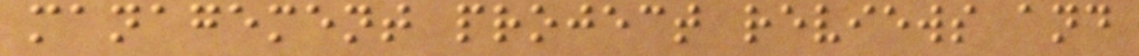management project reviews and
